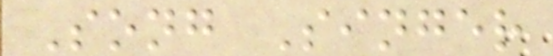Song Singer
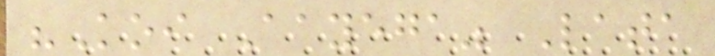"Koi Aayega" Lata
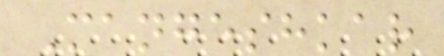Mangeshkar
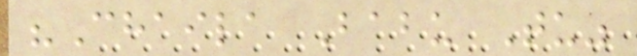"Chaila Babu Tu"
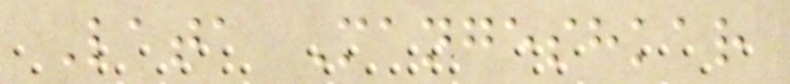Lata Mangeshkar
